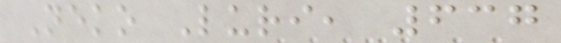Neko Luri, 637
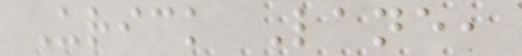Urick Lane,
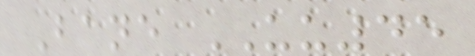Bane UU45
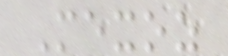Mexoz
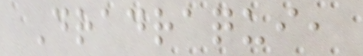Dradraqui,
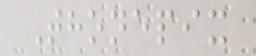Thonepix
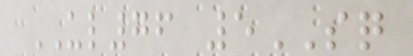UL76 5SQ
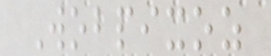Wobpixoz
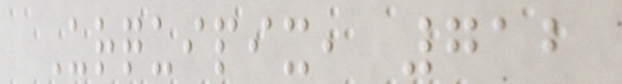Urquipix, 712
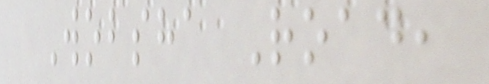Wobsha Road,
